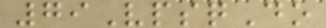79VpsqDo
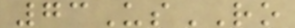73UsRO
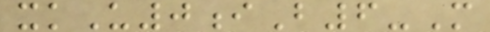xkU0iB6-M
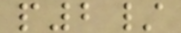p2/
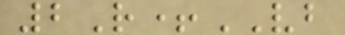2R+VB
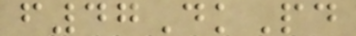f47DkPd
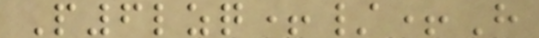P6lzq+/+H
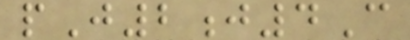pJ2j4C
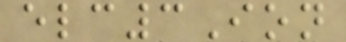elc3Ion
